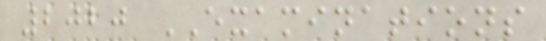2020 EXAMINATIONS
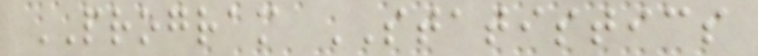PROGRAM STATISTICS
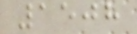1508
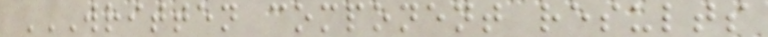WRITTEN COMPONENT RESULTS
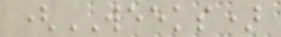(WEEKS)
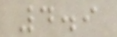4.9
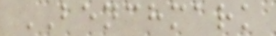BENCHMARK
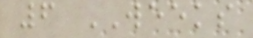6 WEEKS
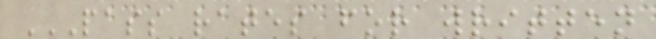PASS RATES FOR WRITTEN
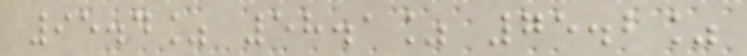95.4% 58.1% 75.2%
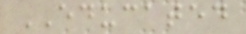EDUCATED
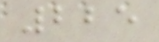225
